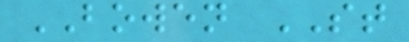BOWEN ST
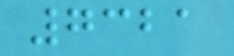7321
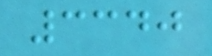3340
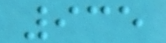935
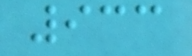933
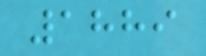1889
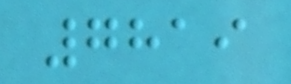7819
